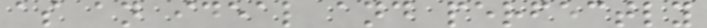as an ideal and perfectly
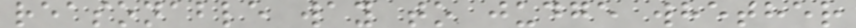reasonable way to judge whether
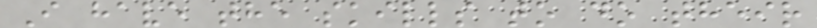I have the skills to do their
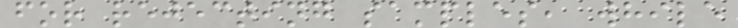for rejecting samples, while
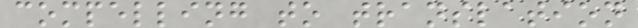compelling to translation
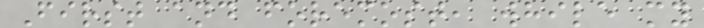First and foremost, while my
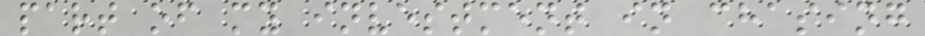part of my investment in chasing
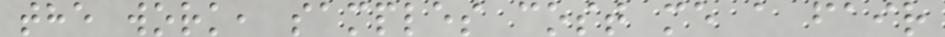the work, samples cost me a fair
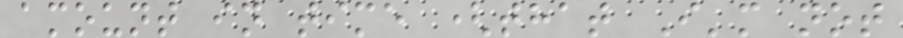amount in time (that I'm not
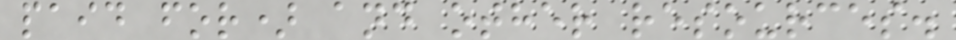paid for) and other resources.
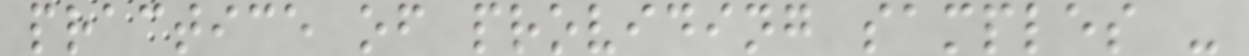practice of providing samples -
